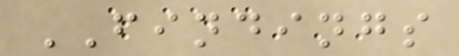FINDINGS
